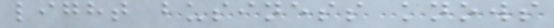light business knows
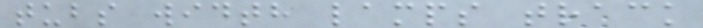tubs width lamps track
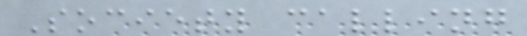Society calling
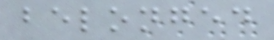belonged
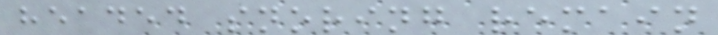headed snoring remain
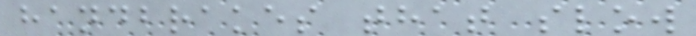handbrakes that slow
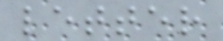letter
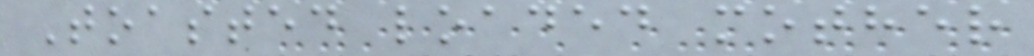Toasted loaded mother
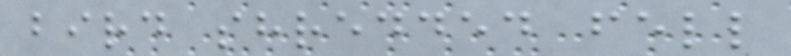bird shredded fell
